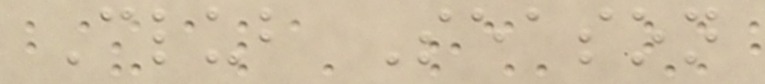Club Season
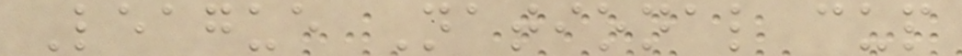League National cup
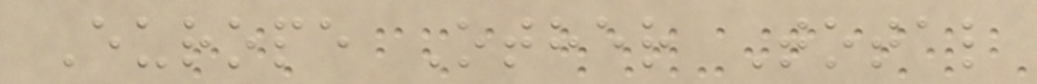Europe Other Total
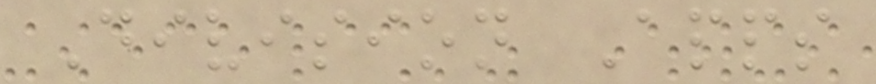Division Apps
